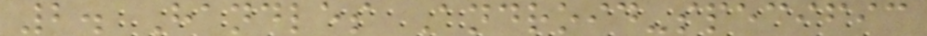2. Handles Android-specific
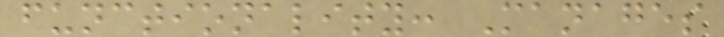functionality: Manages
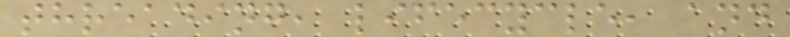threading, lifecycle, and
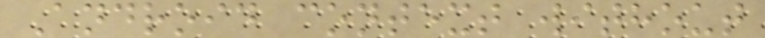Android context without
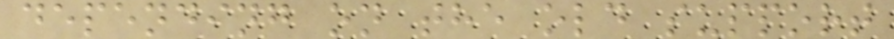depending on the old support
